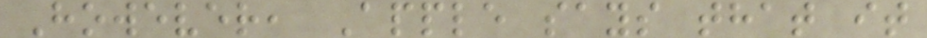However, Apple says that it
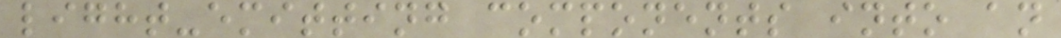light-emitting components into an
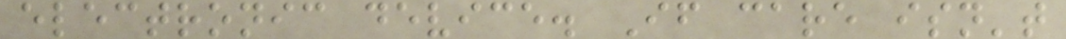electronic device. If care isn't
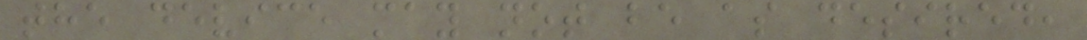the device may not be as desired,
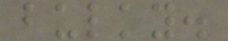bulky.
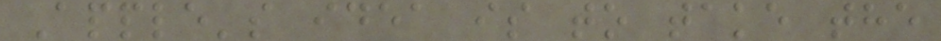Apple's idea is to take the
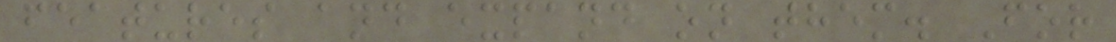features and expand on them. For
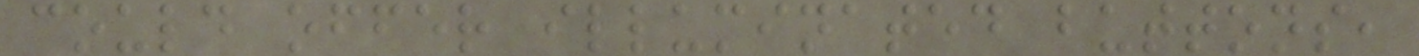could offer illuminated buttons,
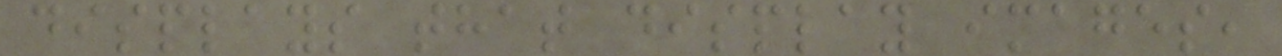displays that display images,
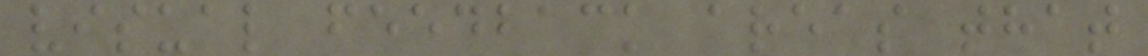visual feedback areas that
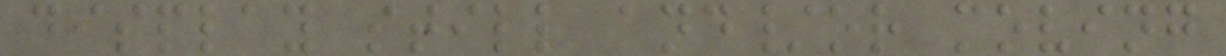display still and/or moving
